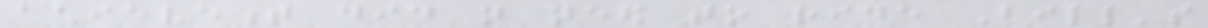achievement did not need to ride Bill's
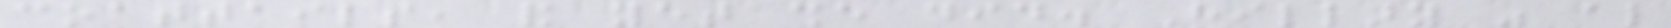coattails, and yet she did. Hillary was also
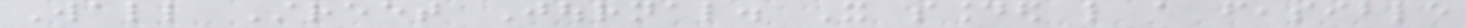Wall Street Journal. It sounded like a feasible
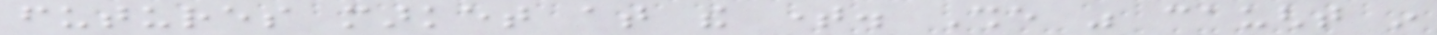futures market at the time. She was caught in
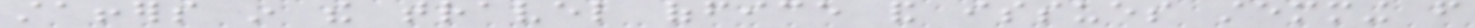staffers in the travel office and issues stemming from
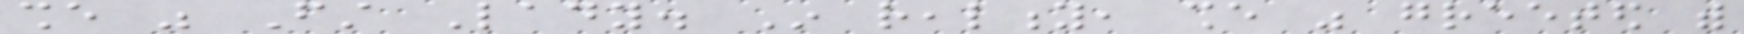she was First Lady. In reality, she was greeted with
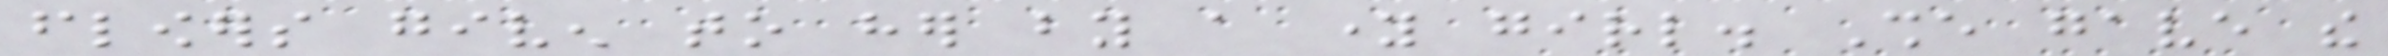flowers given to her by a young girl. She gave the
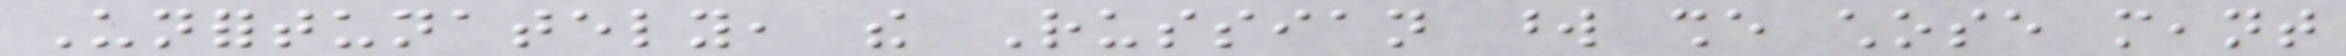Unfortunately, the Russian word she chose meant
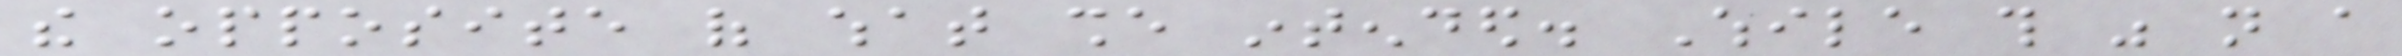the opposite of what she intended. While this was not a
